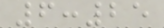6:25
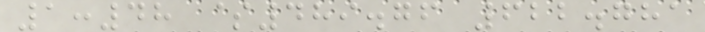1:48 $489.76 622.781
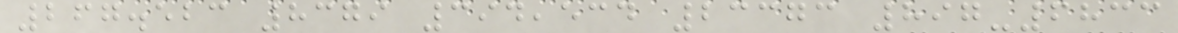267.523 8379 394,534 23373 897-6833
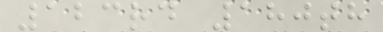123rd 180th
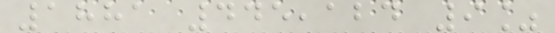1881 445,124 9%
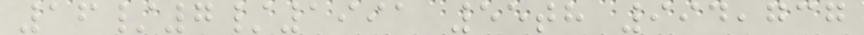16/7/1991 55th 994,737
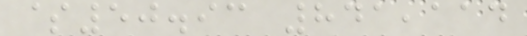$50.93 841,114
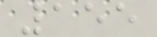155
